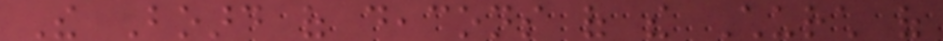The Board of deacons of the Church of
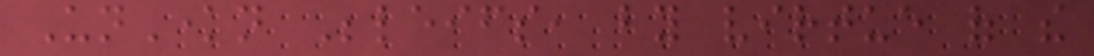UnKnown Beleifs, by virtue of the
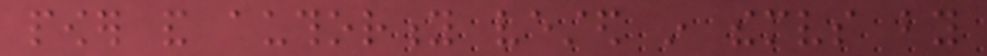power and authority vested in themselves by
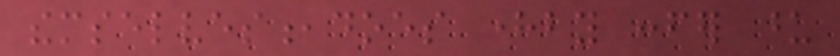themselves,does hereby confer upon
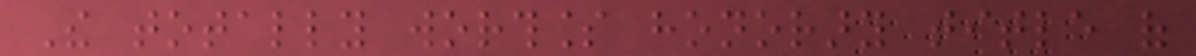The totally worthless honorary title of
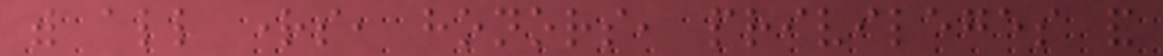with all rights, honors, privileges and
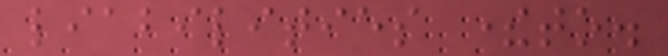liabilities thereto.
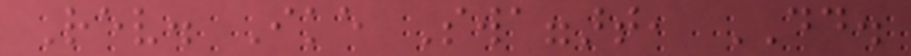Rev. Ike Swaggart, DD.
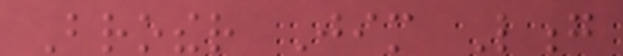Brother Jim Long
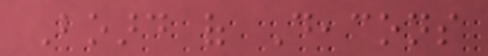Board of Deacons
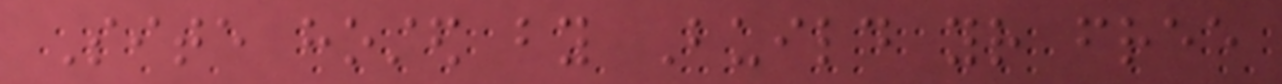Site hosted by Build your free
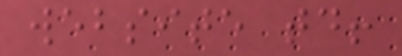website today!
